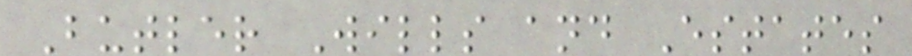Butler Wills and Estates
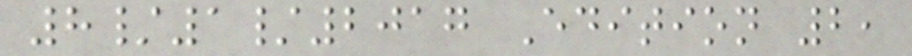8/1/2017 Edition 2,
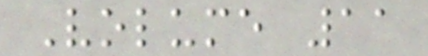Volume 11
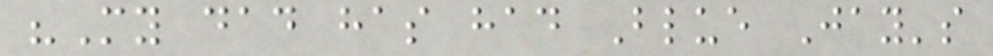"My dad has had Blue Jay's
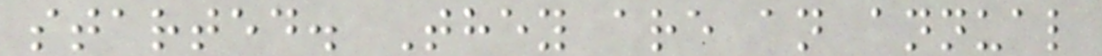started. They are an annual
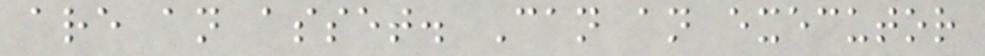are an asset. Can an executor
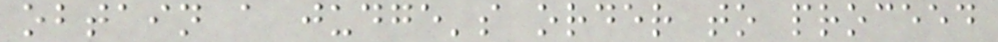obtain a judge's order to proceed
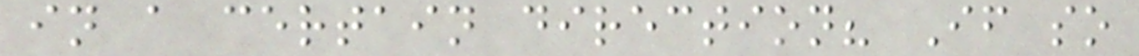in a certain direction? If so
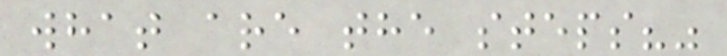what are the steps?"
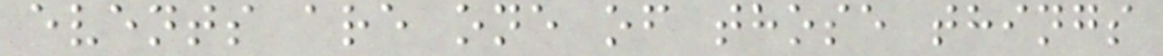events are one of those things
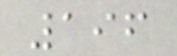196
